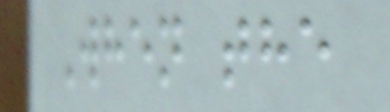When the
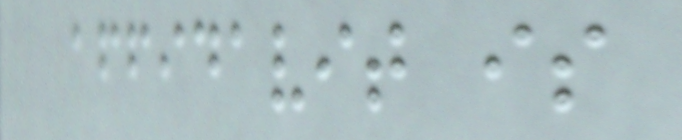affidavit is
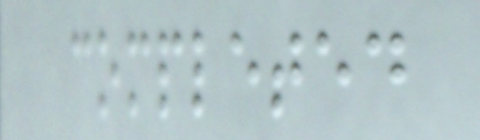completed
